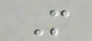M
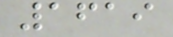1619
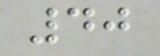40
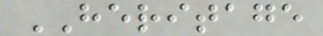HERITAGE
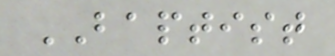BAPTIST
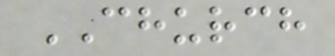CHURCH
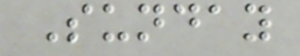Sunday
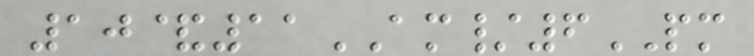10&11AM/6PM
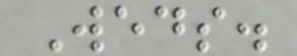Weds.
